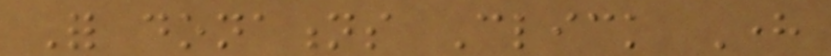For donations Click Here
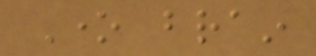One brain
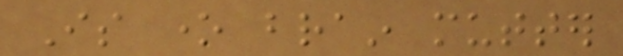Is one brain mutter
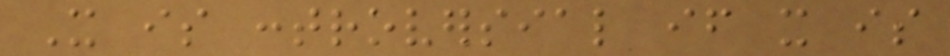It is controversial if it is
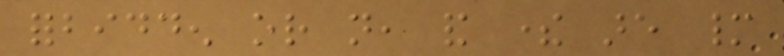forbidden or not, and there are many
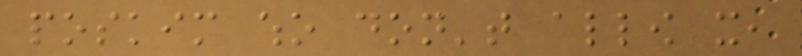poskim who don't allow it,
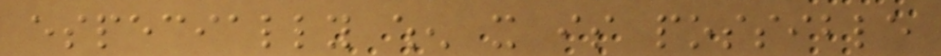especially when it is possible
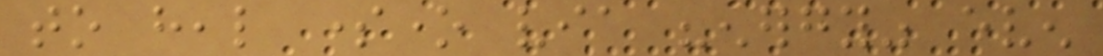to heal someone via "energy" even
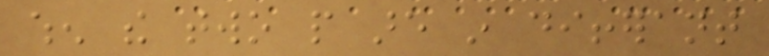when the two people are in differant
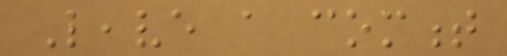Leave a comment
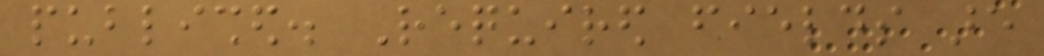published. Required fields are
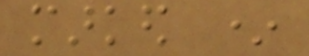marked *
